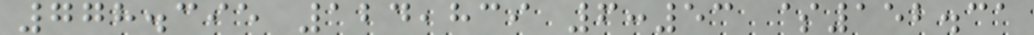778.395 124,839 6:53 $152.31
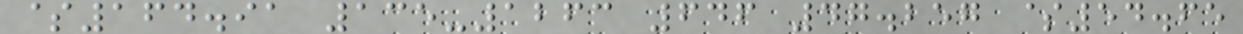$164.91 135-1263 646 47.257 $54.65
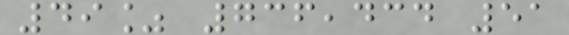49% 736,434 51
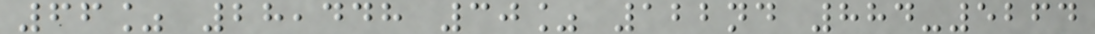66% 28,448 30% 122nd 884-5264
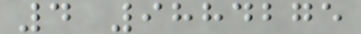4 9884275
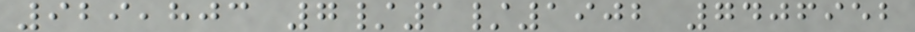929,803 7/1/1902 7406952
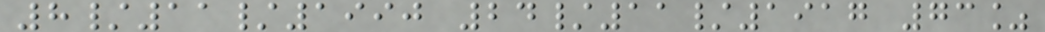8/11/1990 24/11/1917 73%
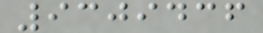9309436
